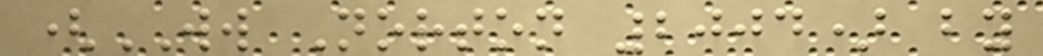(WW Norton 2004) by
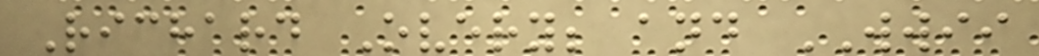Richard Overy; and WWII
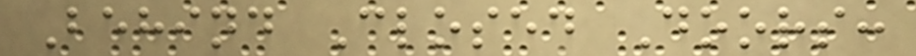Behind Closed Doors:
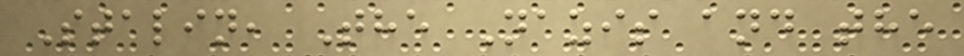Stalin, The Nazis and the
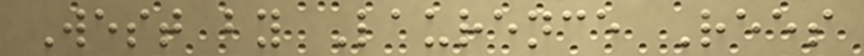West by Laurence Rees
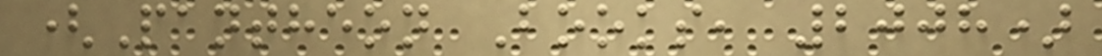(Pantheon Books, 2008)
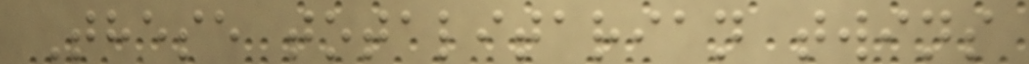These totalitarian twins
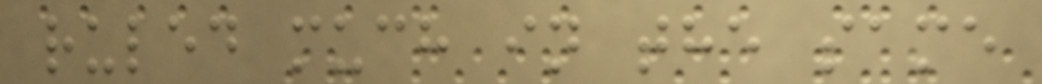ruled much in the same
